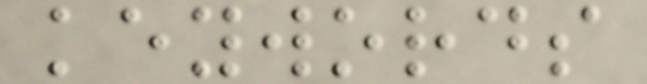keywords
